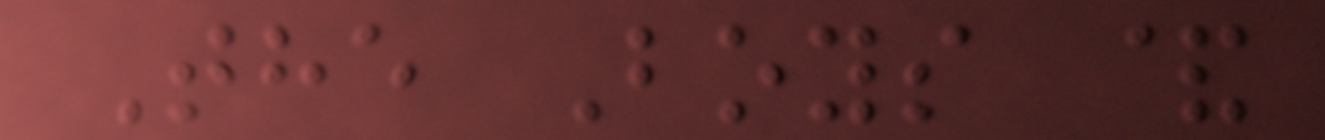The Boys &
